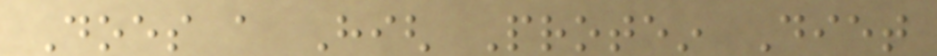Does a High Protein Diet
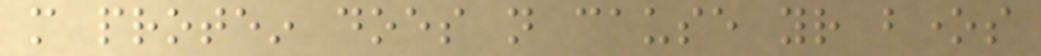more protein does not cause your bones
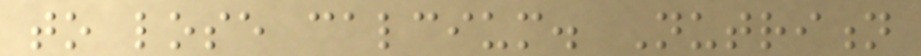to lose calcium. Nutrition
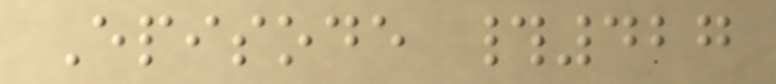Episode #427
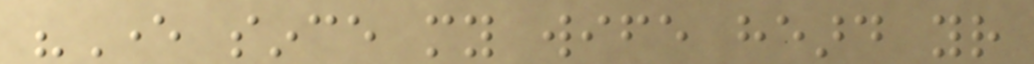"Ever since my wife heard your
